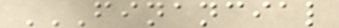FINANCIAL
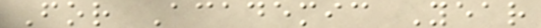For Academic Year
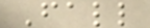Fall
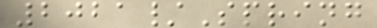2021/Spring
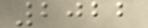2022
